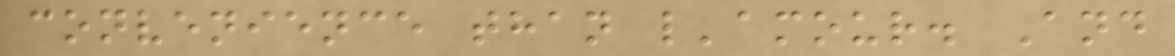convenience than l'amour. And
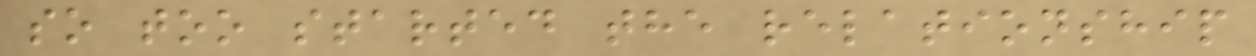so too started the relationship
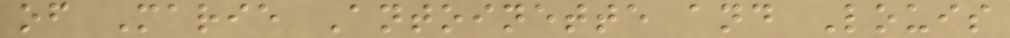of Marie Antoinette and Louis
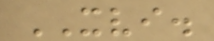XVI.
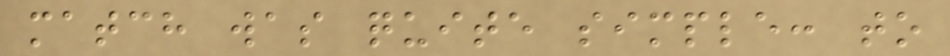match was quite simple: to
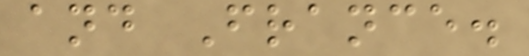and France.
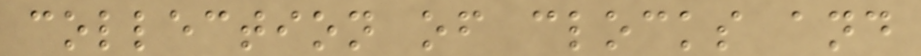collection of clocks and
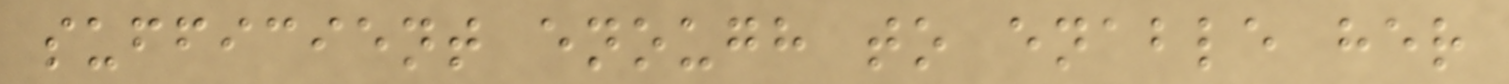sufficient enough to enable her
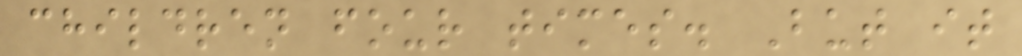children four times. But it
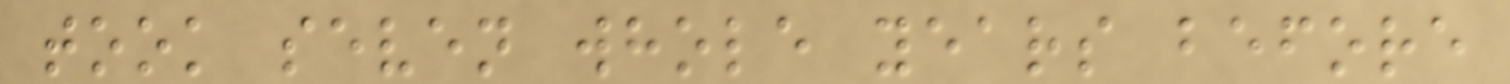took seven whole years before
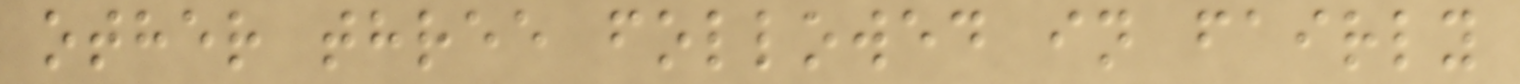other three followed in fairly
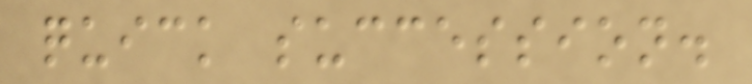quick succession.
